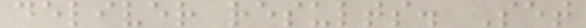deliver results. Set
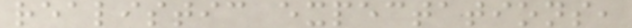realistic expectations,
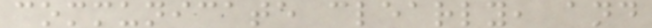communicate clearly, and
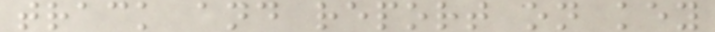track and report on key
